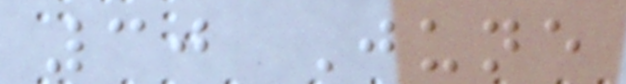30 June
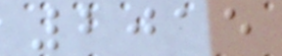2015
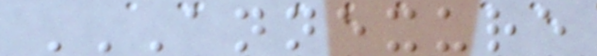ANNEXURE
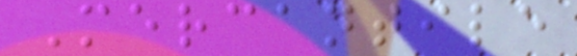Mercantile
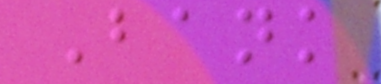Bank
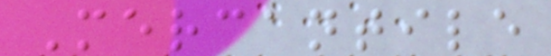Mercantile
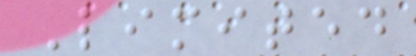Limited
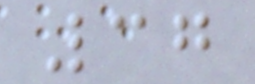37
